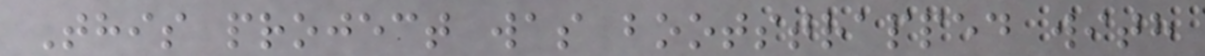This project was bootstrapped with
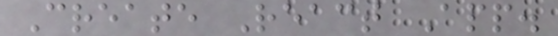Create React App.
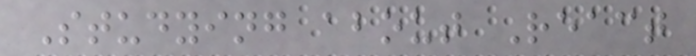Studying about React
